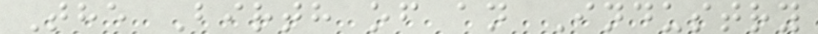The Birth of an Industry
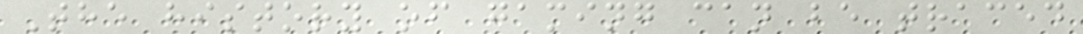The history of gaming can be traced
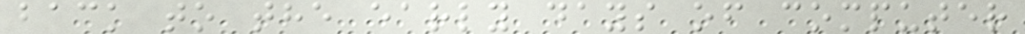back to the early days of computer
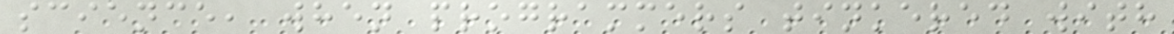science, when programmers tinkered with
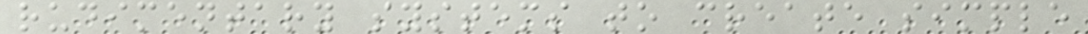rudimentary systems to create simple
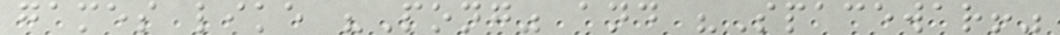games like "Pong" and "Spacewar!"
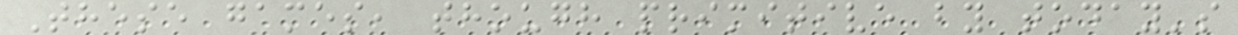These games, though primitive by today's
